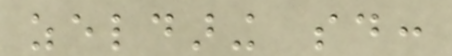zeldaring said:
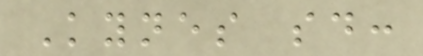Kynes said:
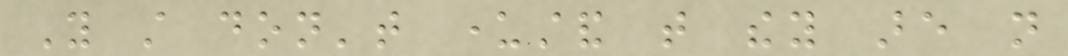You still don't understand that they are not
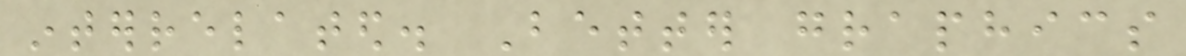interrelated. Better graphics
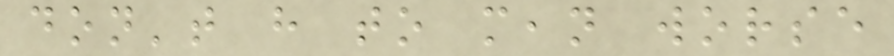don't have to mean worse
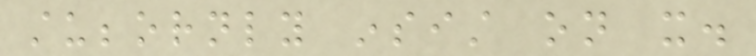stubbornly insist on it.
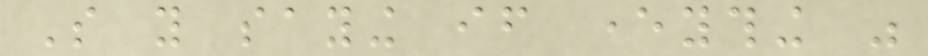So you saying if everything was
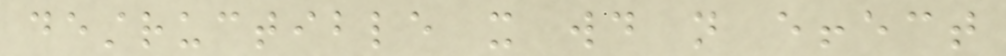destructible it would not effect
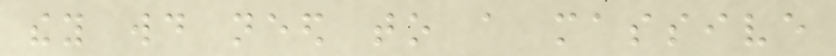they would need to a massive
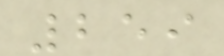259
